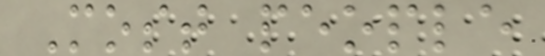Most people
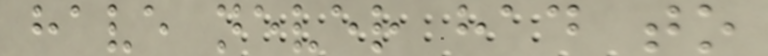have never had to
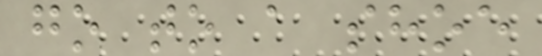go to a shoe
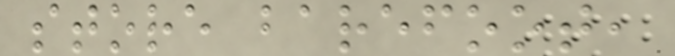store barefoot,
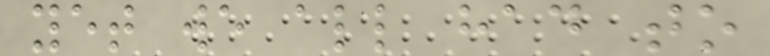yet we all had to
